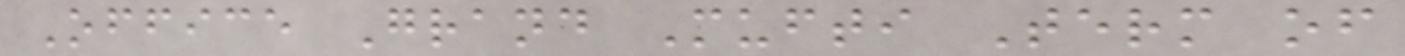Office Grand Mufti Term of
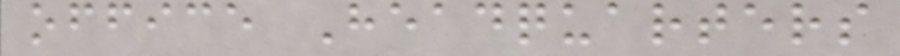office Headquarters
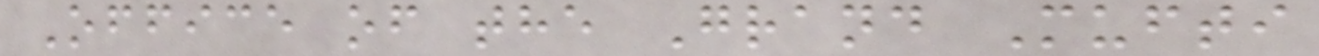Office of the Grand Mufti
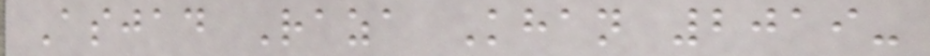Asjad Raza Khan 2019-
